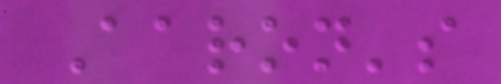Aaron's
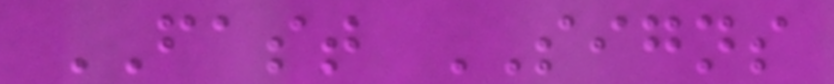FAST SIGNS
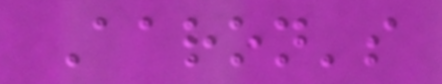Aaron's
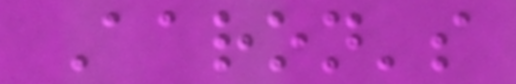Aaron's
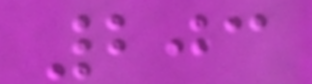203
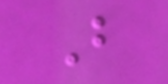B
